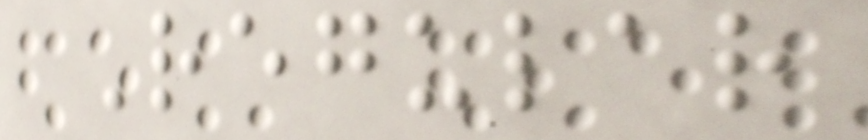Regular
